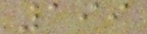199
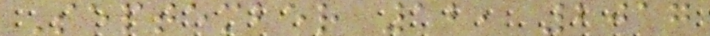September 12, 2017
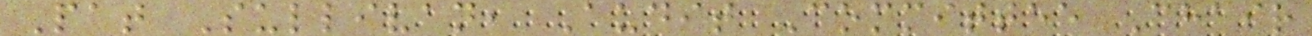Pat Sullivan, Audit Committee Chair
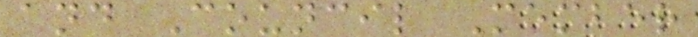and Council Member
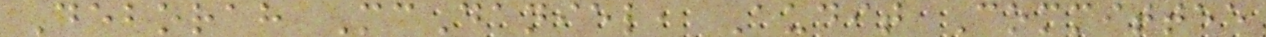Deborah McDaniel, Audit Committee
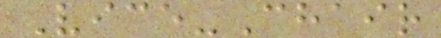Vice-Chair
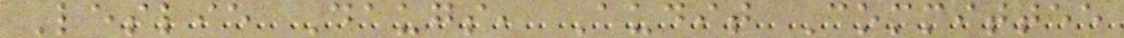Leslie Daugs, Audit Committee
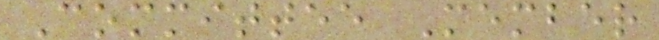Committee Member
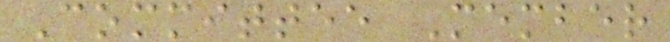Committee Member
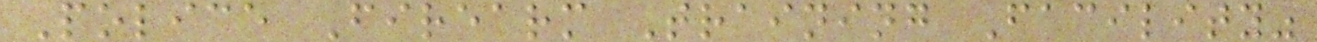Police Firearm Training Facility"
